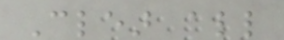Clear all
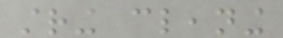string cleaning
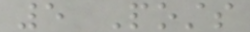5 Posts
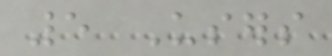5 Users
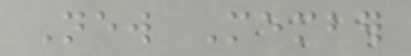New Member
